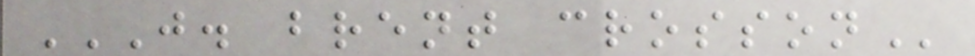J. BRENT CROSSON
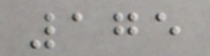175
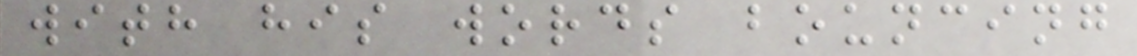with his words bouncing
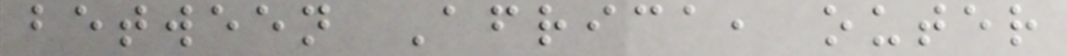between Africa, outer
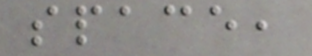space,
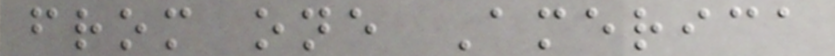from one America
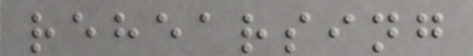rehearsing
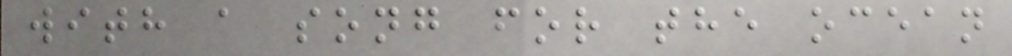with a song for the ocean
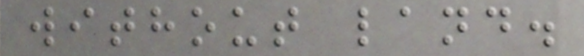without land.
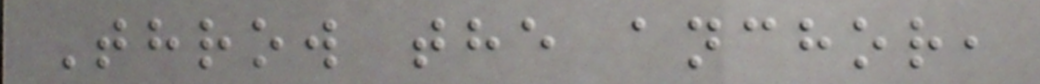Throw the anchor,
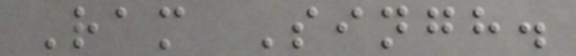Ram Singh.
